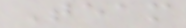Team
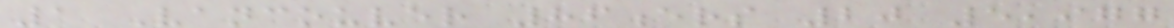1 Vancouver 86ers 20 5,977
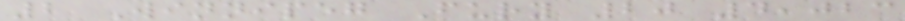2 Winnipeg Fury 20 4,023
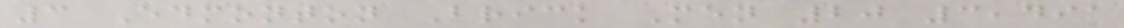3 Edmonton Brick Men 20 3,491
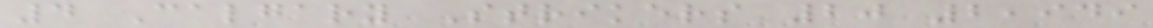4 Calgary Strikers 20 2,949
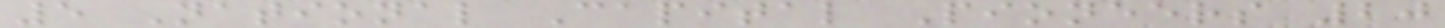5 National Capital Pioneers 20
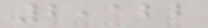2,122
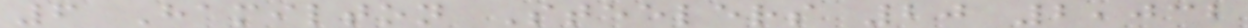6 Hamilton Steelers 20 2,032
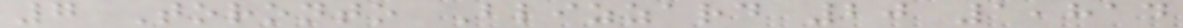7 Toronto Blizzard 20 1,814
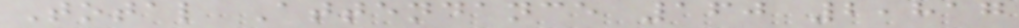Total Attendance 160 2,817
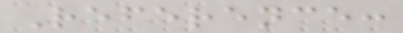Reference:
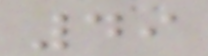49
